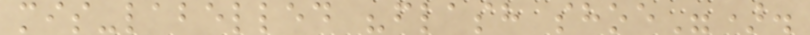mis-labelled "flash shoe").
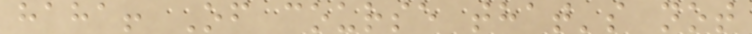haha! Of course that's not
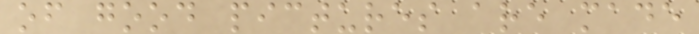of good pictures are made
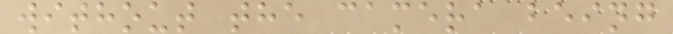without the camera being
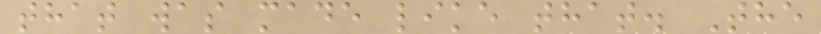that was made like that. The
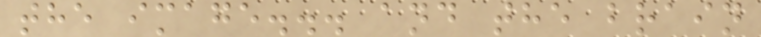the image... and the brain
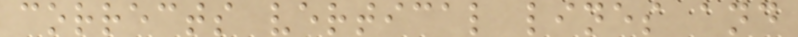corrects vertical lines and
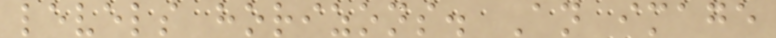levels horizons. An image
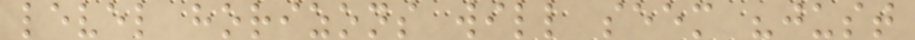level horizons will seem "just
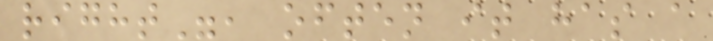right", often it has a
